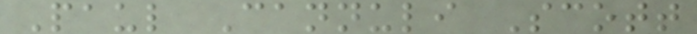Paul Cannuli Scott
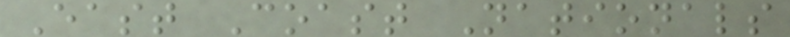East Coast Nationals
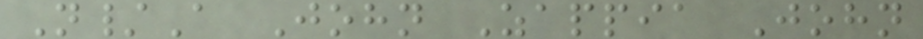N/A John Zappia John
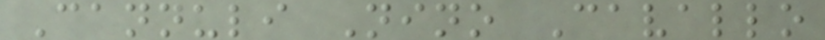Cannuli Nino Cavallo
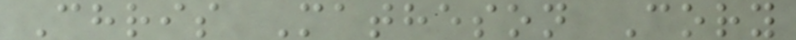Chris Matheson Cory
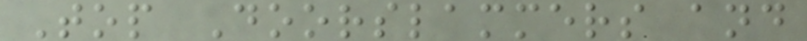Top Doorslammers and
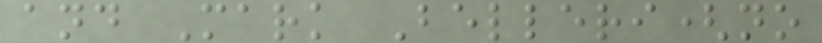and Mark Belleri(no
